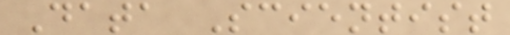Data Scientist
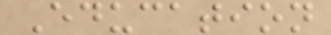Education
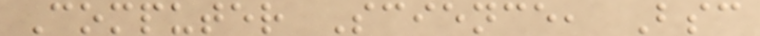Computer Science, Bsc
